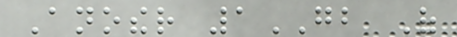Another 1GB Of
